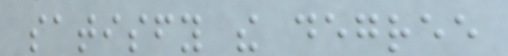satisfy the degree
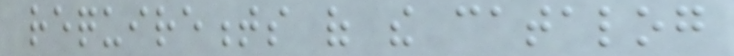requirements of the catalog
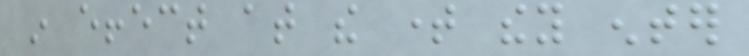in effect at the time they enter
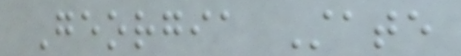Georgia State
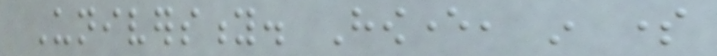University. However, in some
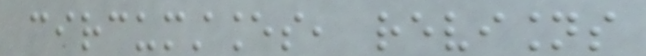circumstances, revisions
